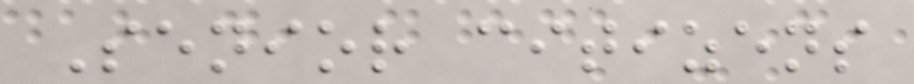Senior citizens
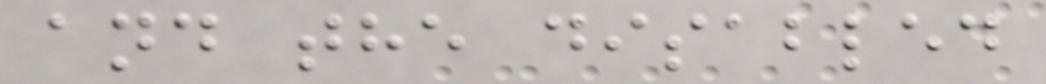and the disabled
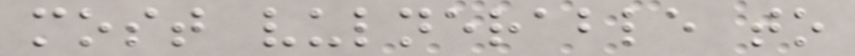most vulnerable to
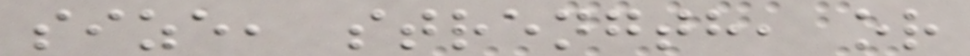size, strength, or
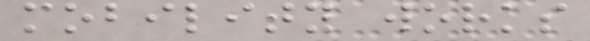mobility works
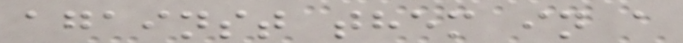against them in a
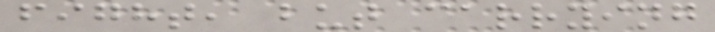fight, but carrying
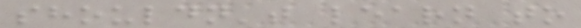shouldn't learn to
